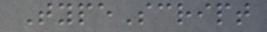TypeScript
